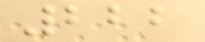222
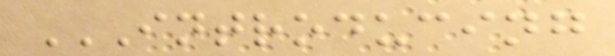INTRODUCING
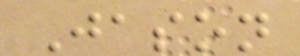Jason
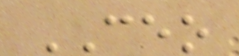CEO
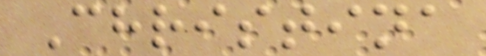Christina
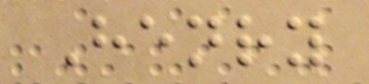Henry
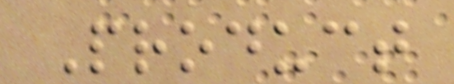Product
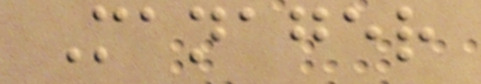Manager
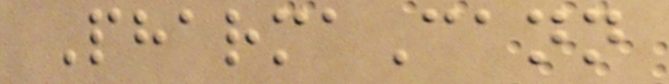PharmaCann
